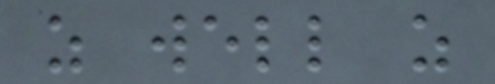as well as
